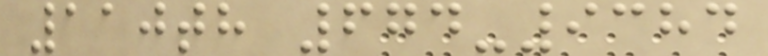110th 674-9384
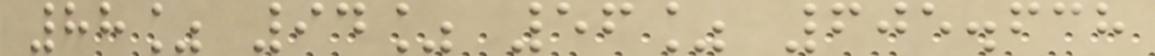88% 94% 56% 605.638
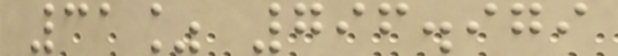31% 796.979
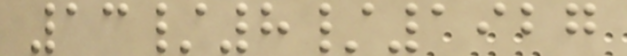13/8/1927
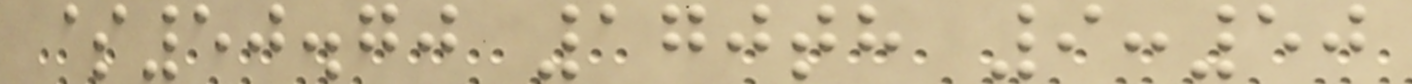$50.70 170th 9:50
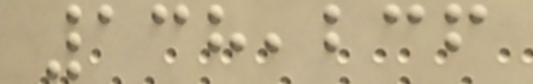138,236
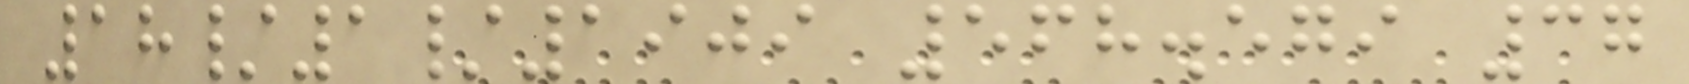18/1/1909 568.579 37
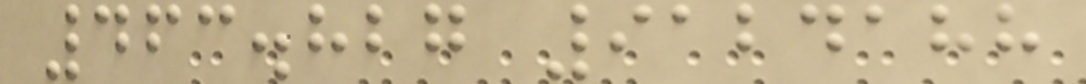463.827 9124188
